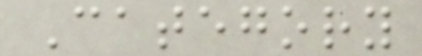Category
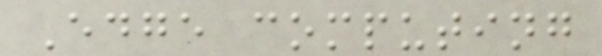Edge computing
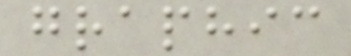graphic
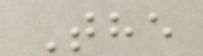The
